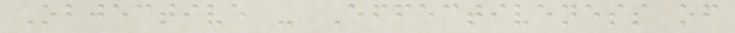Objective - Effectiveness of
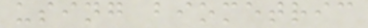using biometric
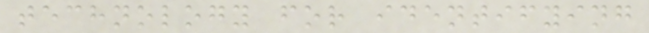technology for identifying
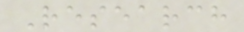Research
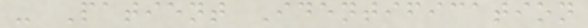- Patient Identification
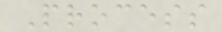Process
